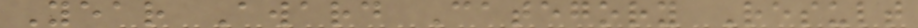Year Award Category Result
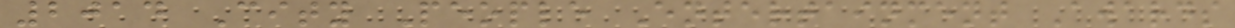2014 City People Entertainment Awards
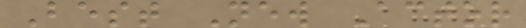Best New Actor
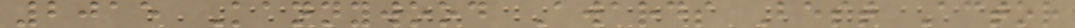2015 Kannywood Awards Best Actor
